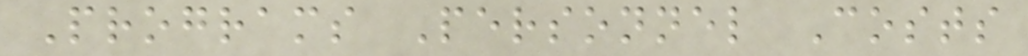Programs Personnel Costs
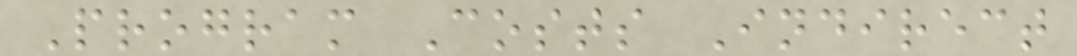Program Costs Indirect
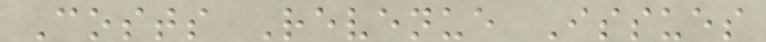Costs Revenue Issues
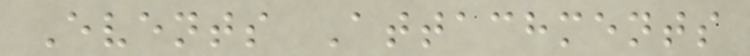Events Attachments
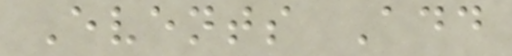Events Add
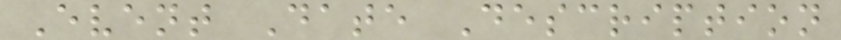Event Date Description
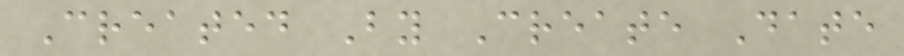Created By Create Date
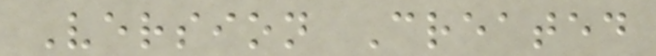Version Created
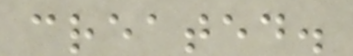created.
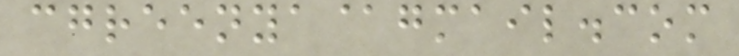cgreenya@gmail.com
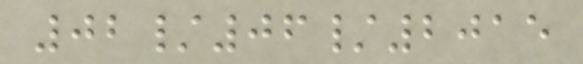02/06/2015
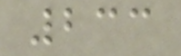233
